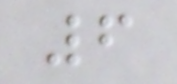6
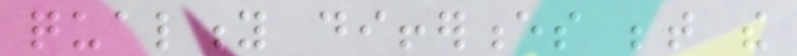quality differences between the
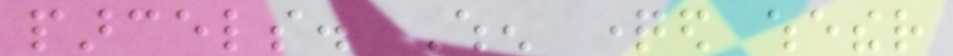parcels. When questioned whether
